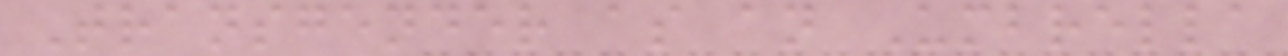Transgender as an Umbrella
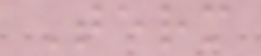Term
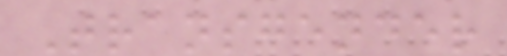Transgender
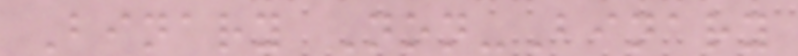Binary Non-Binary
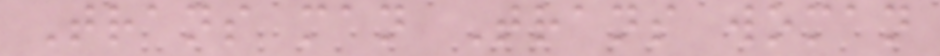Trans man Trans woman
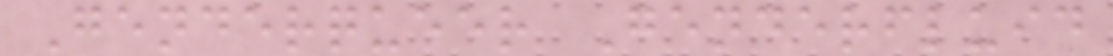Genderqueer Genderfluid
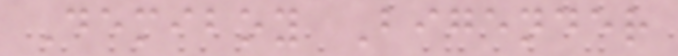Demiboy Bigender
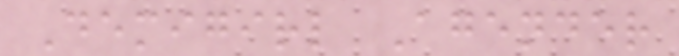Demigirl Agender
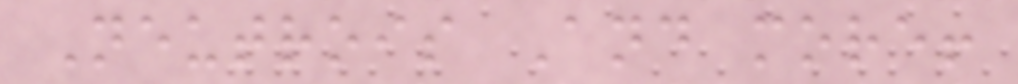Neutrois And more!
